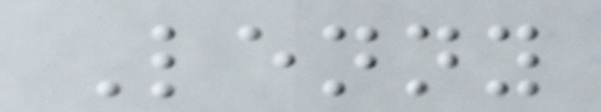Lenny
